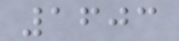1603
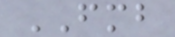FMB
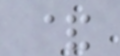&
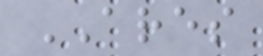ARES
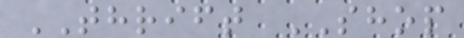THRIFT SHOP
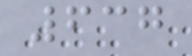637
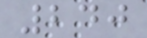240
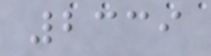2339
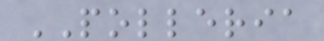POLLERIA
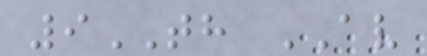9TH AV
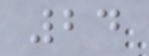24
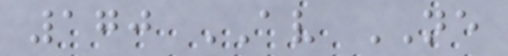170 AV NE
